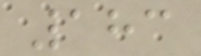183
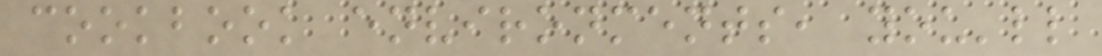cookbook environments, you'll
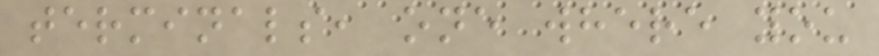terminals, one where you
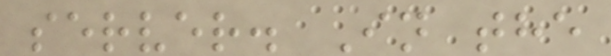server. In the
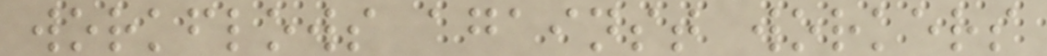workflows against workers
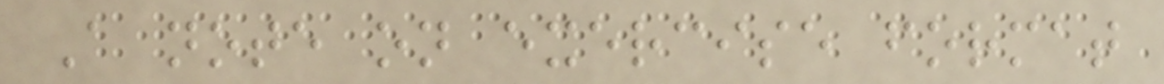A note on exercise format
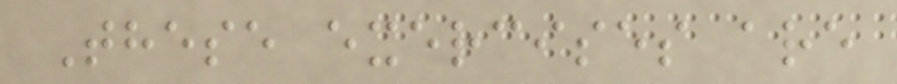These exercises are
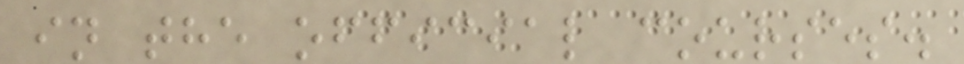in the official courses.
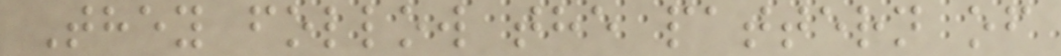They follow the pattern of
